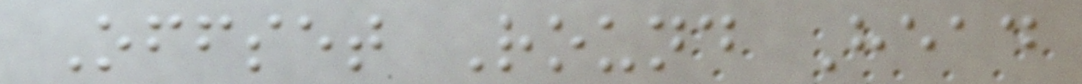Offset Round Head
